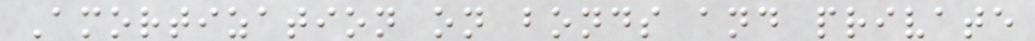Amortization on bonds and private
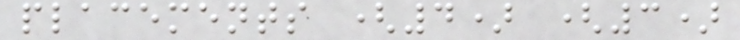placements (4) (3)
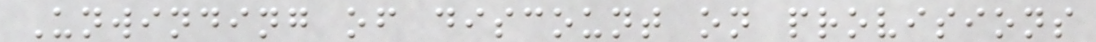Unwinding of discount on provisions
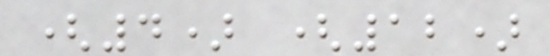(4) (12)
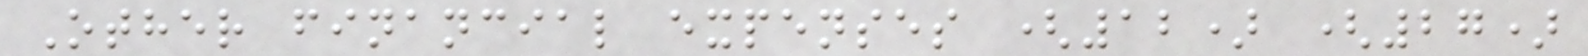Other financial expenses (12) (27)
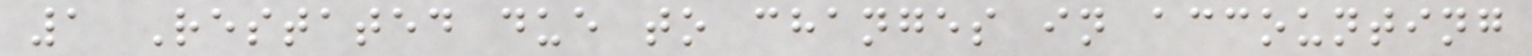1 Restated due to changes in accounting
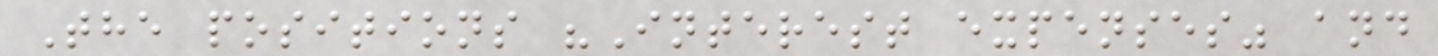The positions "Interest expenses" and
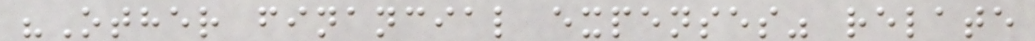"Other financial expenses" relate
